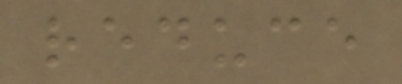reduce
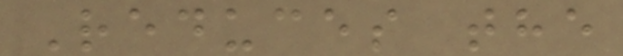Reduces the
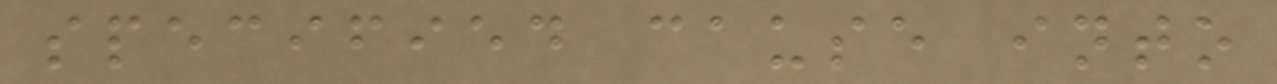specified cause into
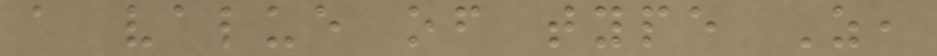a value of type Z,
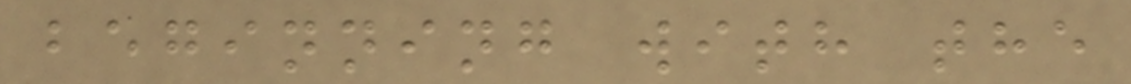beginning with the
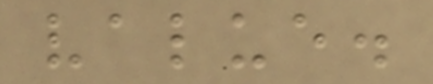value.
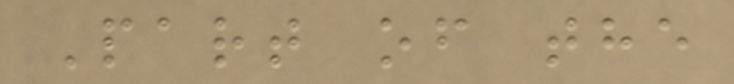Part of the
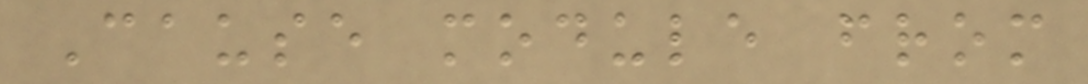Cause module from
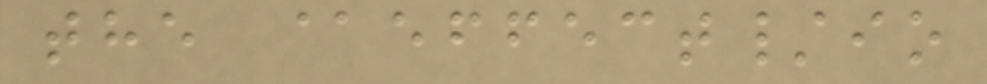the @effect/io
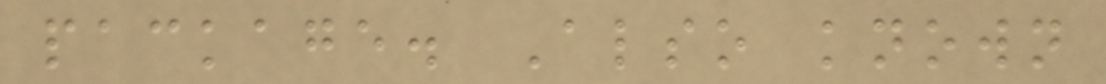package. Also known
